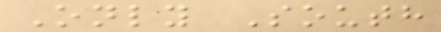Only South
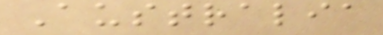Australia
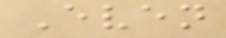Even
